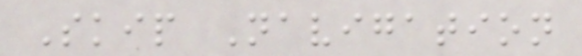Skip Navigation
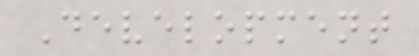Development
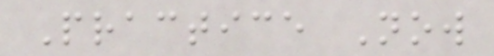Practice Now
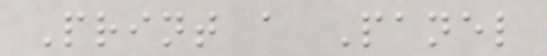Print a Panel
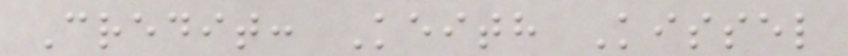Credit: Keith Kissel
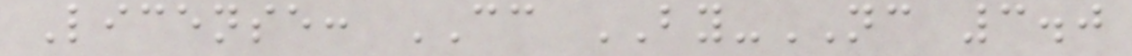License: CC BY-NC 3.0
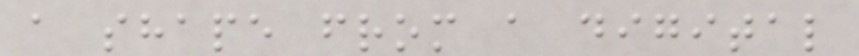a shape from a digital
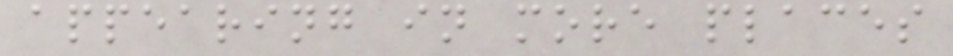appearing in more places
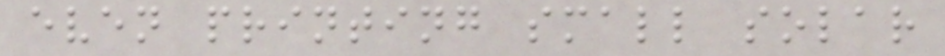even printing small solar
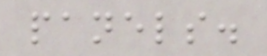panels.
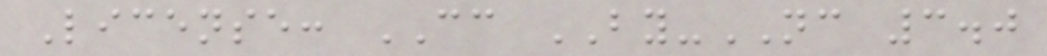License: CC BY-NC 3.0
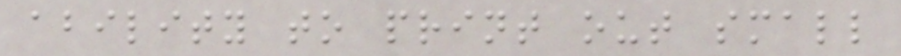ability to print out small
